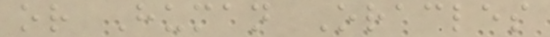or Human Oracles
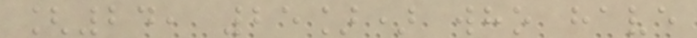[24, 25]) who have
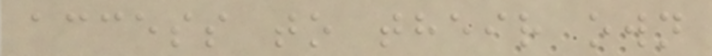access to their own
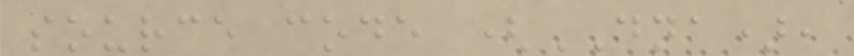source code (DNA),
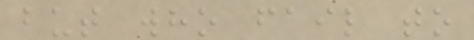but who fail to
